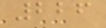226
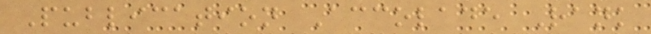Publication Accolade Rank
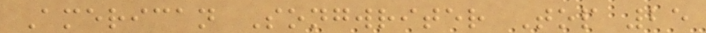American Songwriter Top 25
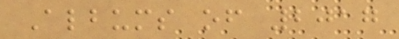Albums of 2017
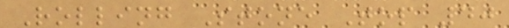Rolling Stone Top 40
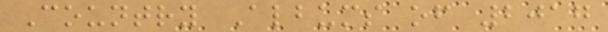Country Albums of 2017
